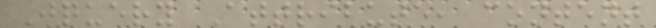Jquery Attribute, content
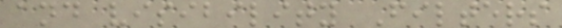and visibility Filters
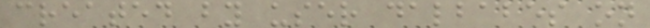created by user dalbabes on
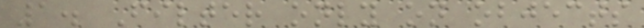1. Filter only on objects
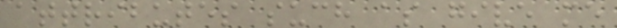attributes such as give me
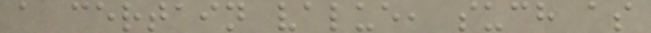a certain value, such as
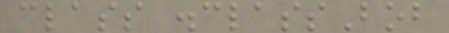class .classBob
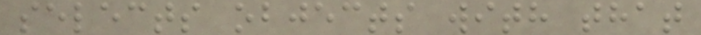selects objects with that
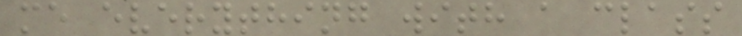me everything with a class
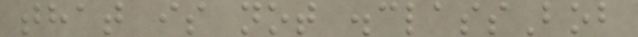that is not .classBob
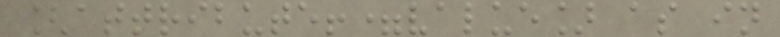[attribute!=value] as in
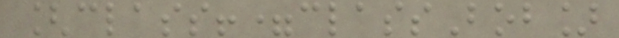[class!=classBob]
